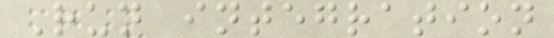Run integration
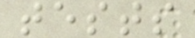tests
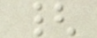{
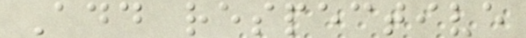Add respective
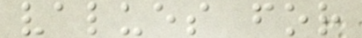values for
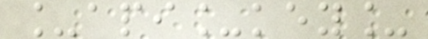_api_key_
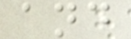and
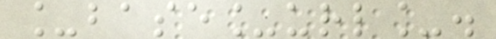_base_url_.
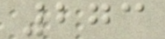273
